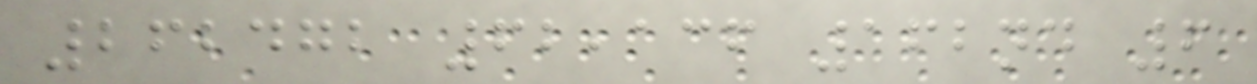262472 62,136 162nd 6
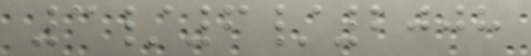3/6/2008
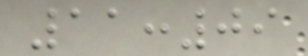11:09
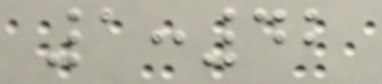1:42
